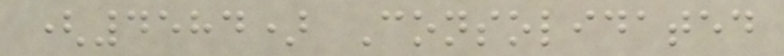(4584) Consolidated
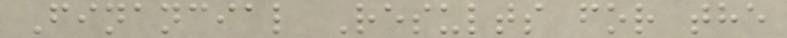Financial Results for the
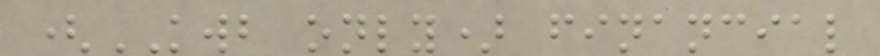(KWB only) financial
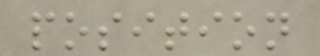position
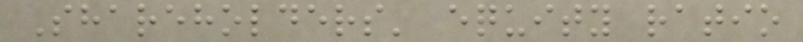Shareholders' equity ratio
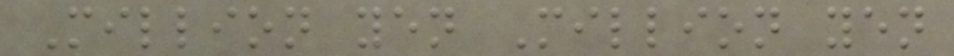Million yen Million yen
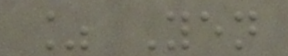% Yen
